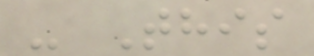- This
